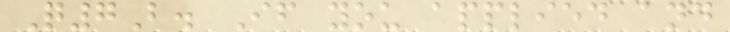Q7B. If you applied and
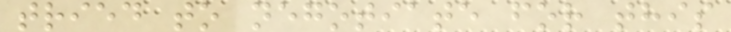tried to negotiate for this
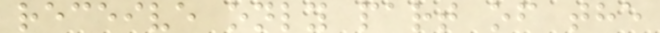receive only part of the
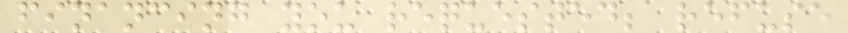financing you requested; refuse
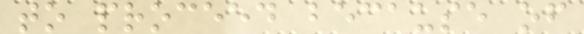to proceed because of
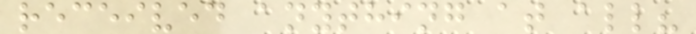received anything at all?
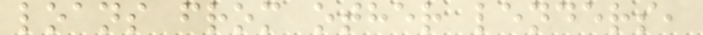loans from other lenders,
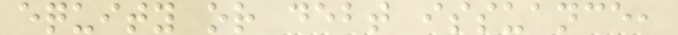equity or debt issuance,
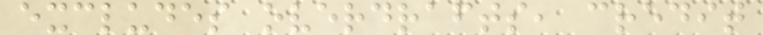excludes overdrafts, credit
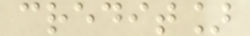credit]
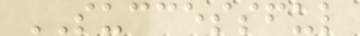SUCCESSFUL
